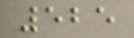525
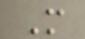M
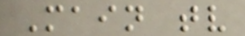Main tv
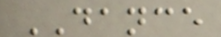DANCE
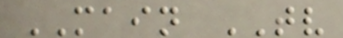MAIN TV
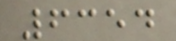6354
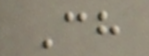Ch
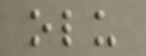olu
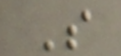S
